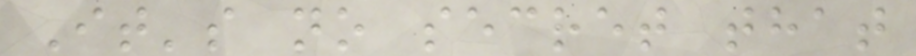It's no secret that
